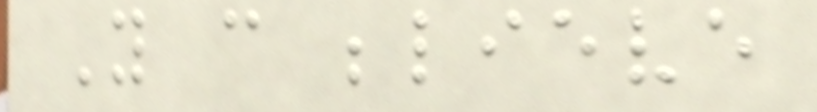You can believe
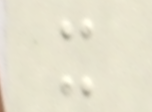it
